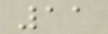11
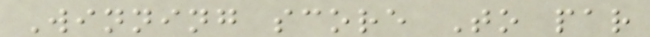Winning score To par
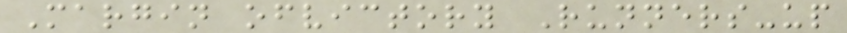Margin ofvictory Runners-up
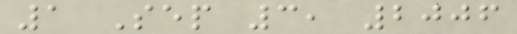1 Sep 3, 2006
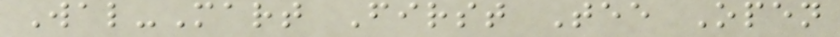Wal-Mart First Tee Open
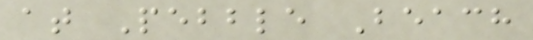at Pebble Beach
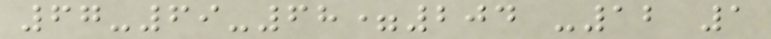67-69-68=204 -12 1
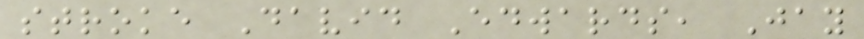stroke David Edwards, Jay
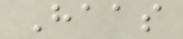Haas
